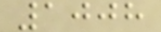1008
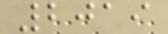2019
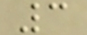3
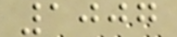1007
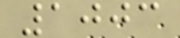1003
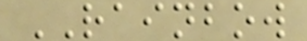RAINBOW
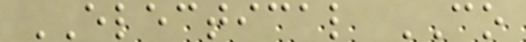ELECTICAL CO
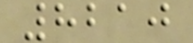8210
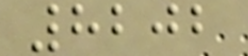8202
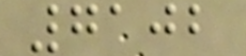7102
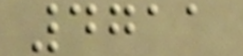4711
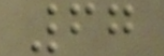67
